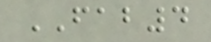FAB4
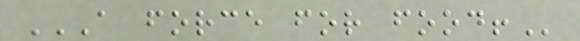A FORCE FOR FOOD!
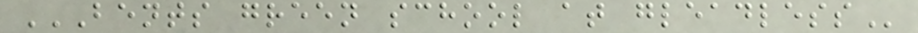BENTS GREEN SCHOOL AT GLEADLESS
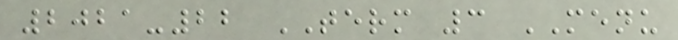2021-22 TERM 3 MENU
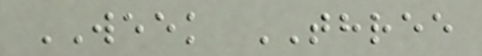WEEK THREE
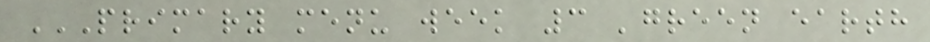PRIMARY MENU WEEK 3 'GREEN EARTH
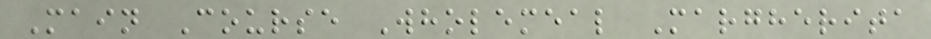Main Course Wholemeal Margherita
